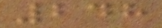248
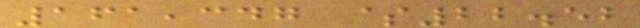161,347 $22.52
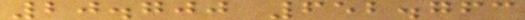20.700 652.763
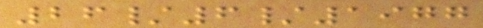26/6/1977
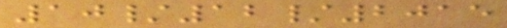10/12/2015
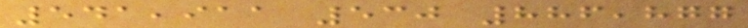541,911 530 886,877
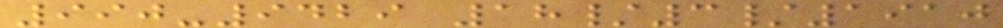990-9429 18/3/1910
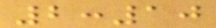2:10
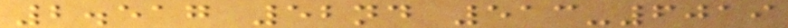2.517 52nd 513-6019
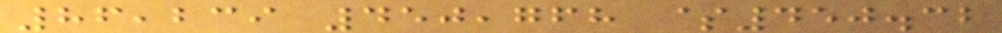86,239 450,768 $450.32
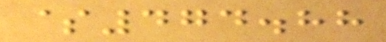$474.88
